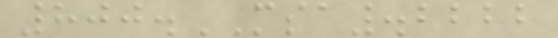800.MSA.2222
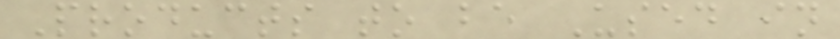Products to be Used in
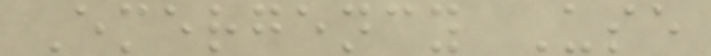Emergency Use
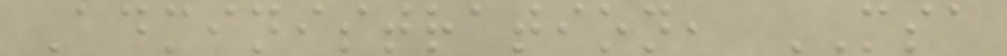Administration, MSA
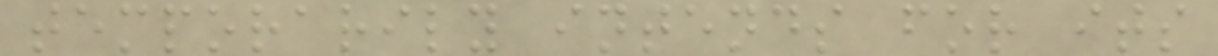temporarily intends for its
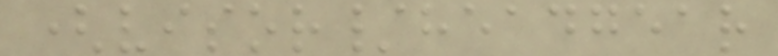(visor/headgear
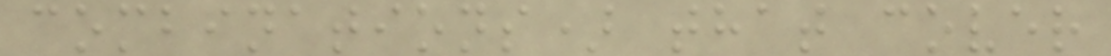combinations) that cover
